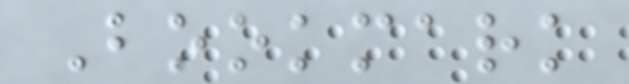Bookmark
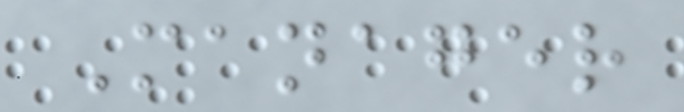Manager
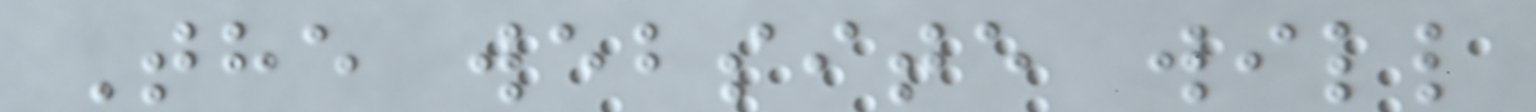The website will
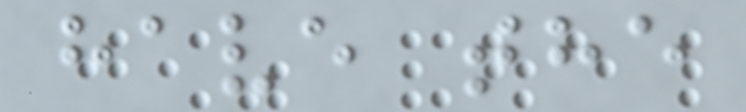have the
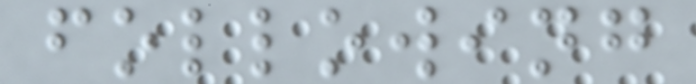following
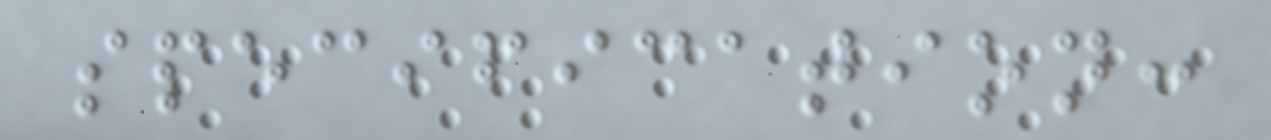specification:
